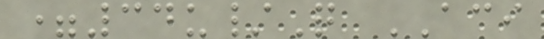=34u/Q ACI
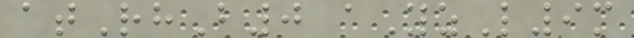atRhB0 aYzL9m
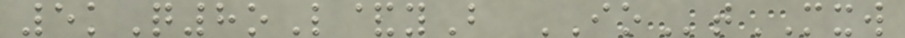5kQ8oL&yB IOtMXW
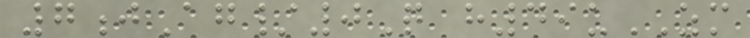7jAg/0Q h49uZM
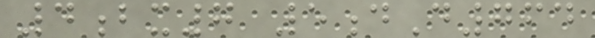4bx7 5dD764
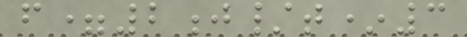f=2j/t*3
